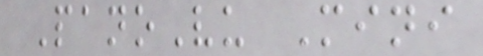PanoVu Mini
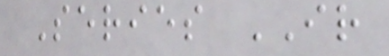Series IR
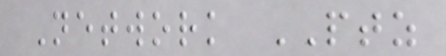Network PTZ
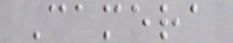Camera
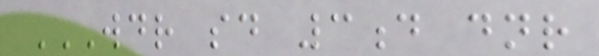WDR SD 3D DNR
